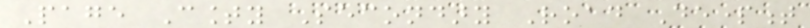Page County Secondary Road Department
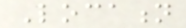Location
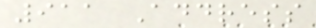911 Address
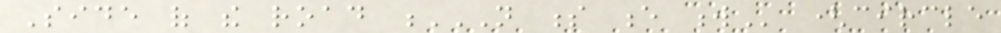Side of the road N S E W (circle
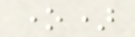one)
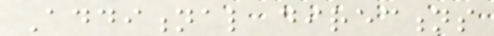Additional directions
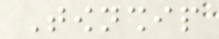Township
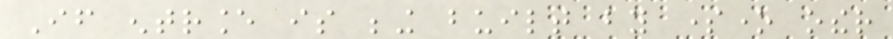If entrance is being built by someone other
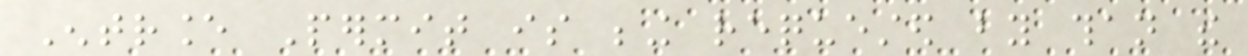Entrance Permit is being requested by than the
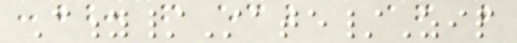City/State/Zip
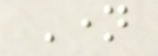Name
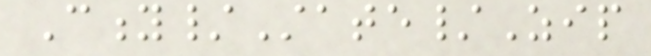City/State/Zip
